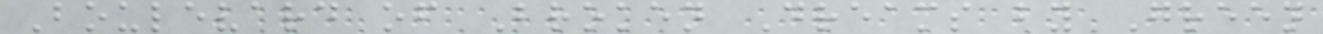Boulevard of Broken Dreams by Green
